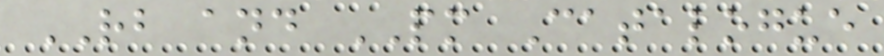RB and PM Catalogue
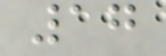17
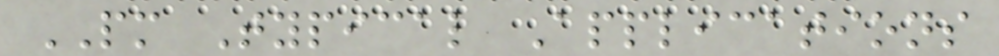PM Typical Applications
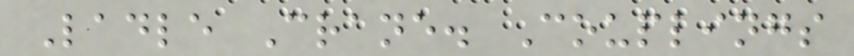Ladle Crane. Couplings
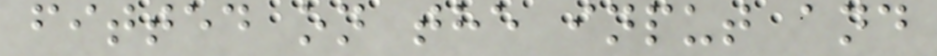fitted on the input and
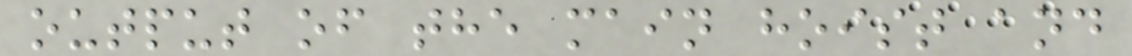output of the main hoist and
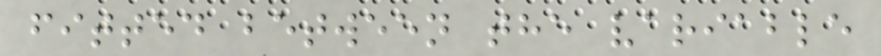fitted between the variable
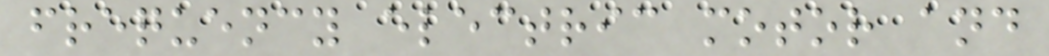frequency electric motor and
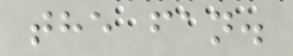the fan.
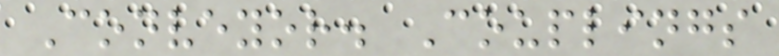Conveyor. Couplings
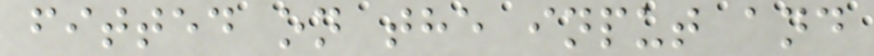fitted on the input and
